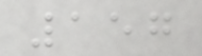157
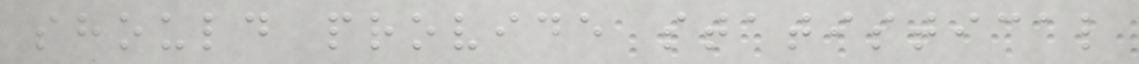should provide statistical
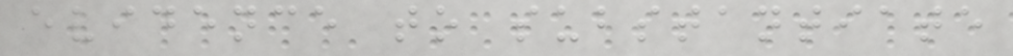evidence to substantiate
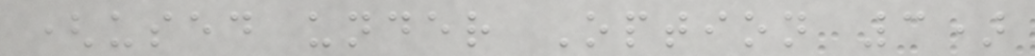(used under Option 3)
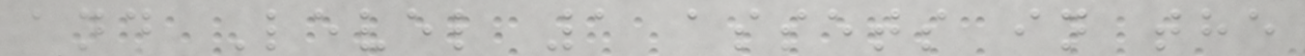and Level 1 assets in the
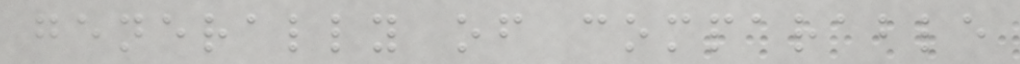generally of comparable
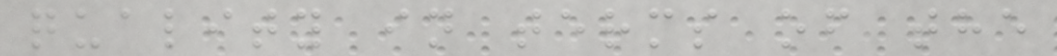quality in terms of the
